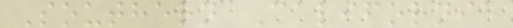Southern California
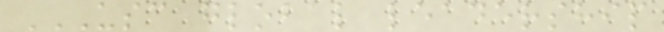USC GLOBAL LEADERSHIP
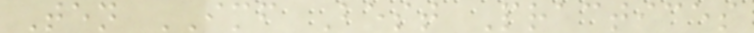Ten IMF Best Practices
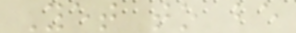Yet to be
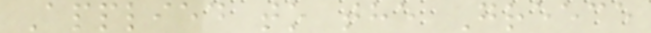Applied to the Greece
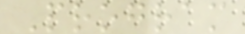Program
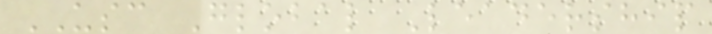USC Global Leadership
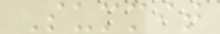Summit
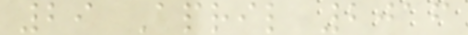29 April 2016
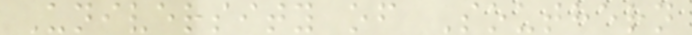University of Southern
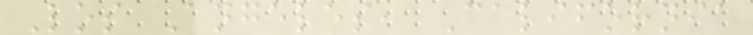Los Angeles, California
